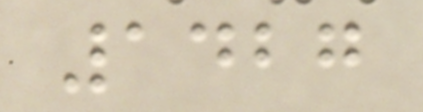1427
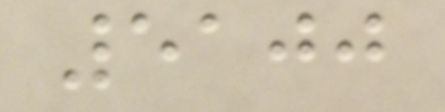5100
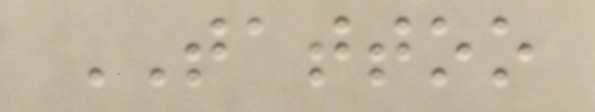TATTOO
